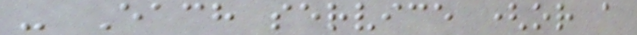- Each service (or a
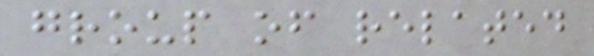group of related
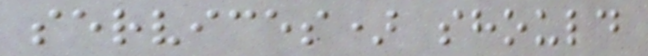services) should
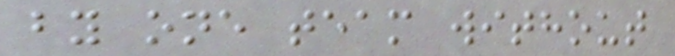by one team without
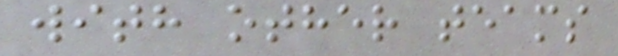with other teams
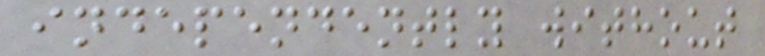independently without
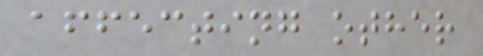affecting other
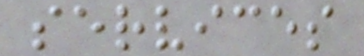services
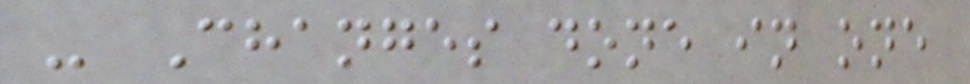- Changes done in one
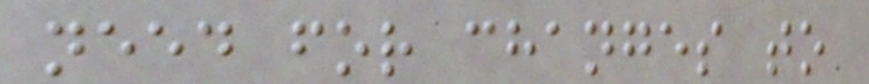need for changes to
